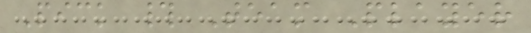Pick # Team Player
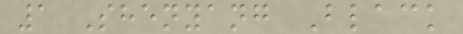1 Shenyang Black
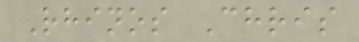Rhinos Chris
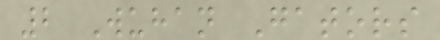2 Wuhan Gators
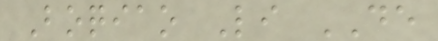Boqiao Li DE
